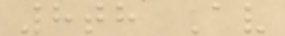8th Av
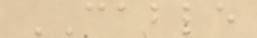CABLE
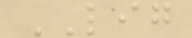LIG
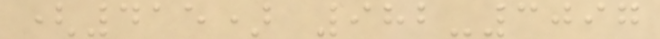(415) 982-3097
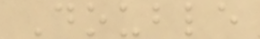Double
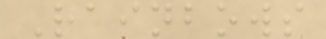Rainbows
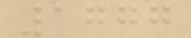1777
